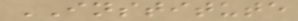INSTITUTE
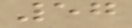57
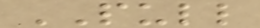PULL
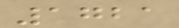1721
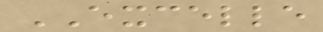EXCELLE
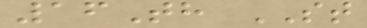16Th ST
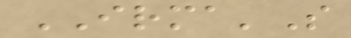IRMA'S
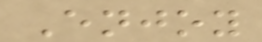Enjoy
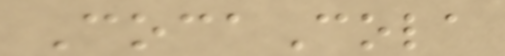CocaCola
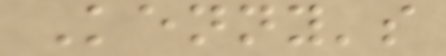Kenny's
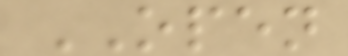OPEN
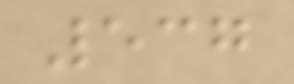537
